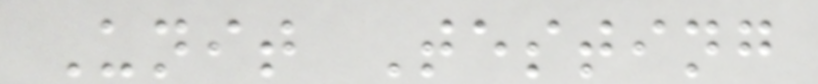Unit Testing
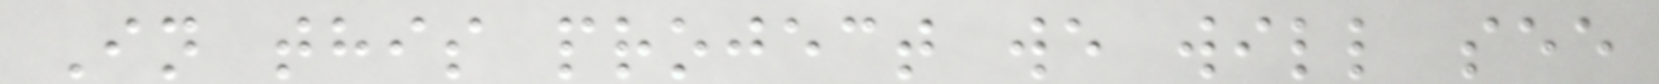In this project we will see
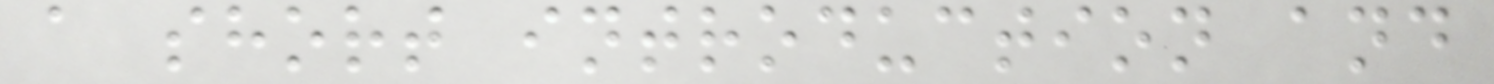a short introduction and
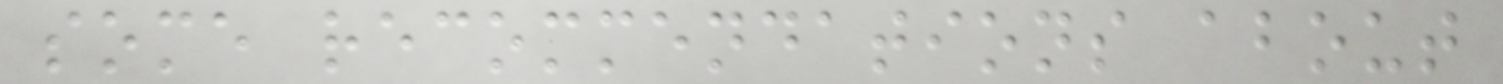some recommendations about
